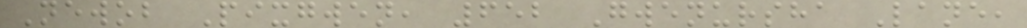Newob Pixgwen, 652 Gwenursha Lane,
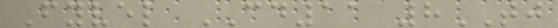Fyvel CD11 8TJ
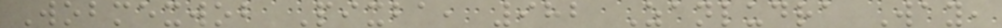Wobmexwob Pixba, 982 Zanludra Way,
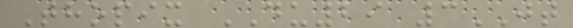Thopix DU29 3JT
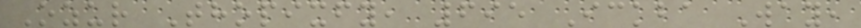Ozur Thopixfy, 695 Ickba Way,
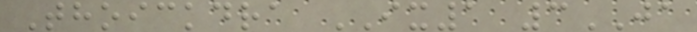Thoickdra IX1 3JA
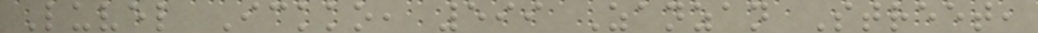Luvel Ickko, 599 Zanzan Street,
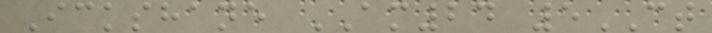Ickshane AM24 5CT
